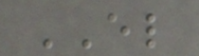EL
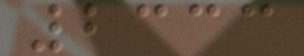2333
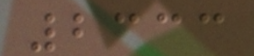2333
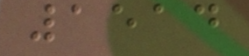1514
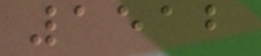1512
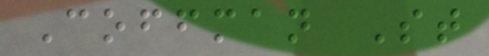Coffman St
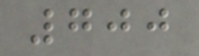700
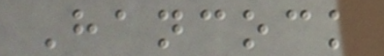Hancock
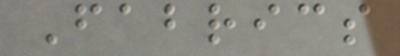Fabrics
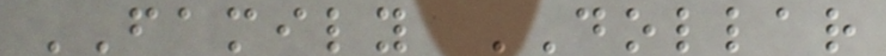FAMILY DOLLAR
